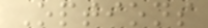Options
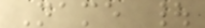Name |
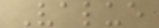Value
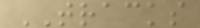TRACKS
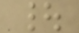|
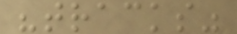"tracks"
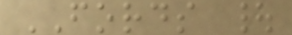FORDS |
